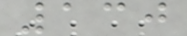130
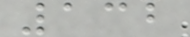132
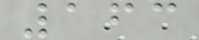163
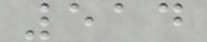514
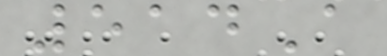514A
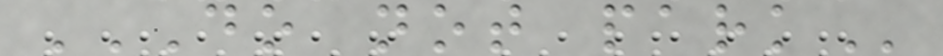DO NOT PARK
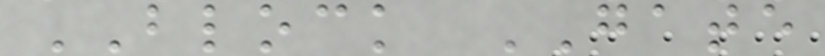BLOCK GATE
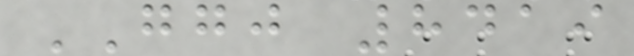GGJ 8419
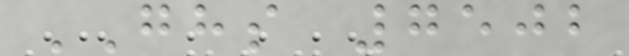GHS 7502
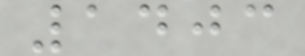1403
